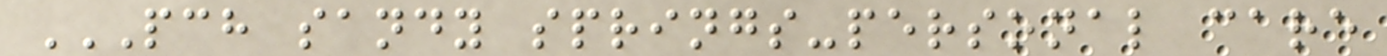PCH SANDY SPRINGS-PERSONAL CARE
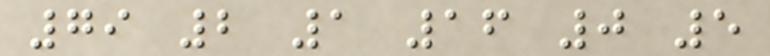79 2 1 16 0 5
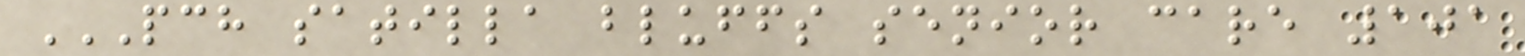PCH SATILLA BLUFFS SENIOR CARE 101
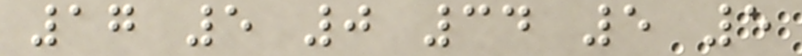17 5 0 34 5 5
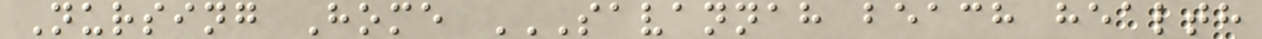Nursing Home SAVANNAH BEACH HEALTH
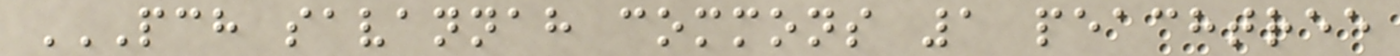PCH SAVANNAH COMMONS 1 PEACHTREE
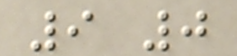9 0
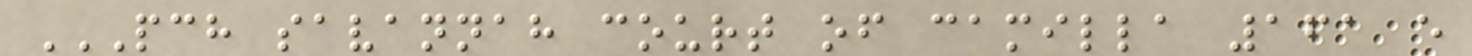PCH SAVANNAH COURT OF CAMILLA 161 E
